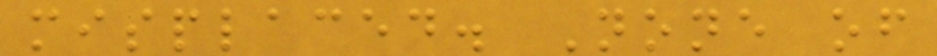misplaced. None of
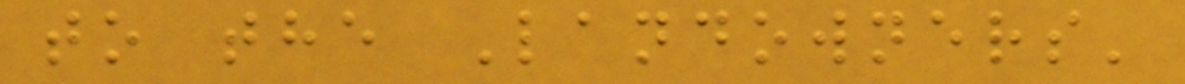to the Landowners'
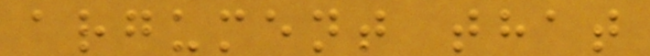argument that
